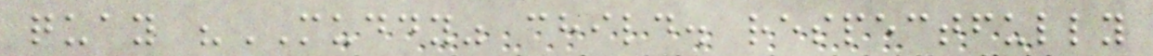quay "MUDDY" child. respectfully
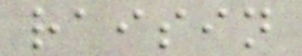raisin
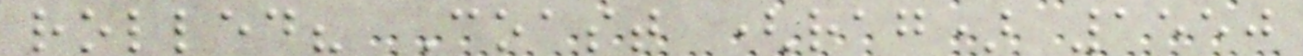rolled? Coast (rag) 1550
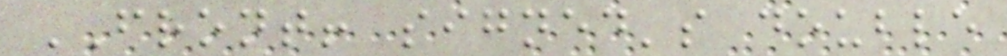FRONT! signed's double
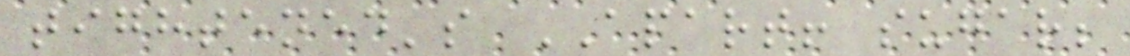tightened's APART! sugar;
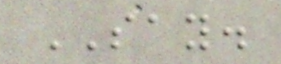SAY.
